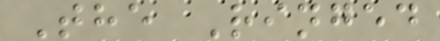The Ringed
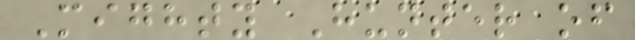Mighty Hunter of
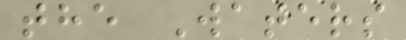the Waters
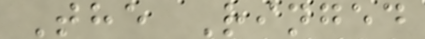The Ringed
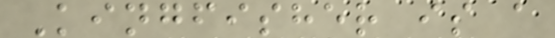Kingfisher is a
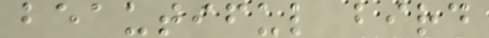beautiful bird
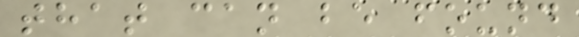that can be found
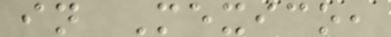in Mexico,
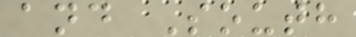and South
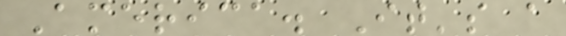America. It's a
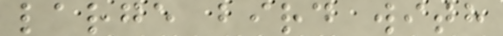large bird with
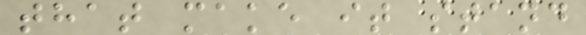that make it stand
